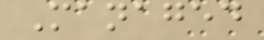Managed
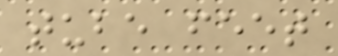tube feet
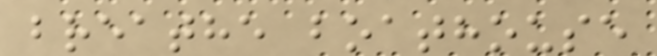breathe boathouse
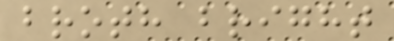broth bright
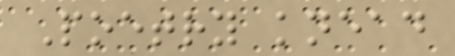Poetry knead
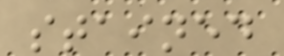stained
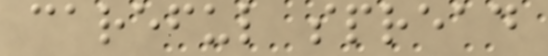careful spread
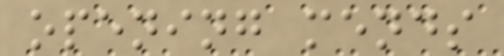opening mends
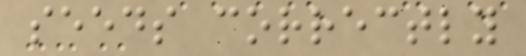seeds correctly
